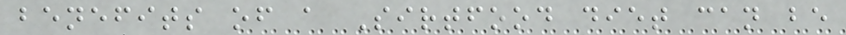benefits of a Sirtfood diet can be
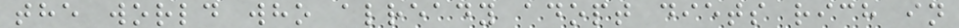the world who already adopt diets rich in
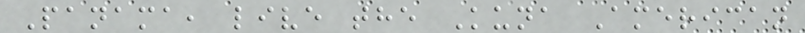Panama, live the Kuna American
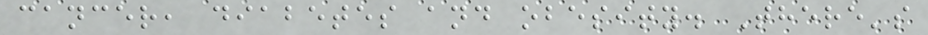cancer, diabetes and obesity. There's
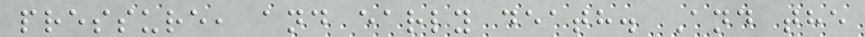pressure, and early death. And the
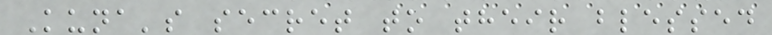Kuna's secret to their blessed
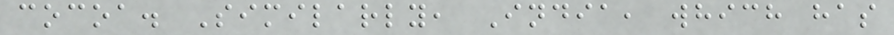cocoa. Similarly, India, which has
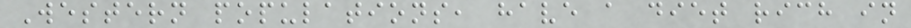Western populations, have a diet rich in
